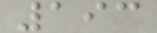193
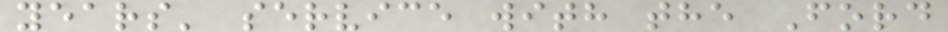years' service with the Ford
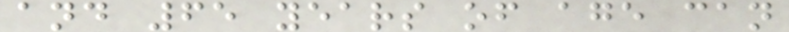and 65 years of age can
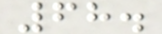68.
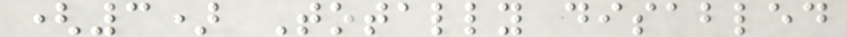(3) Totally disabled
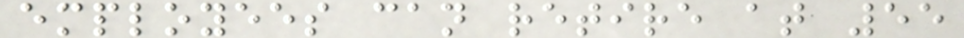employees can retire at 55
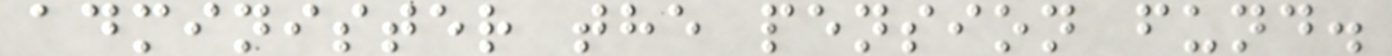administer the pension fund.
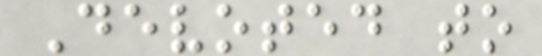Devoted to
